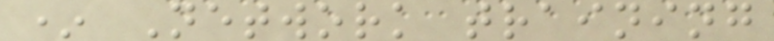* Network training
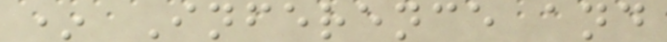* Inference and
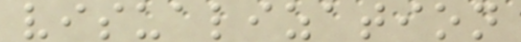visualization
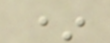*
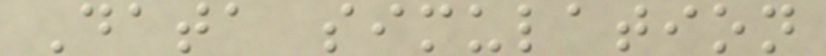Data simulation
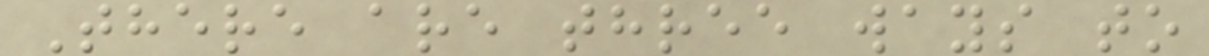There are three ways to
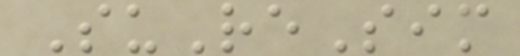SuReSim
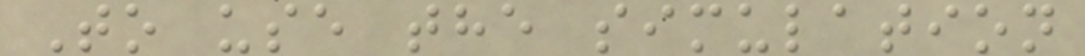To use the simulation
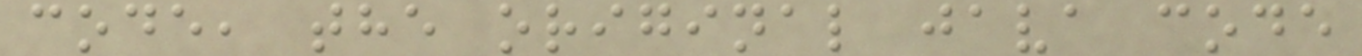code, the original java code
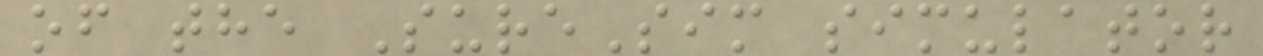of the SureSim simulator
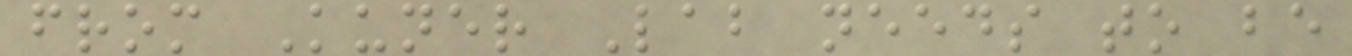from Kuner Lab needs to be
